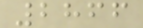2866
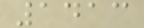1413
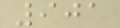901
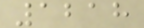1218
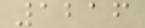1216
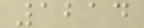1214
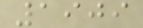1909
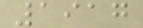1917
